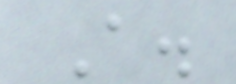A.
